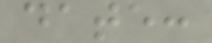date:
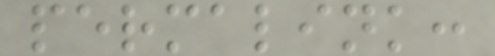permalink:
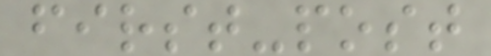first-post
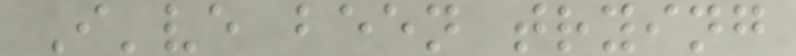I've been trying
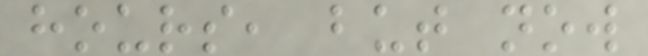hours, but now
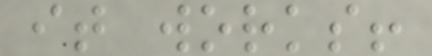it works!
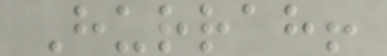Hurrah!
